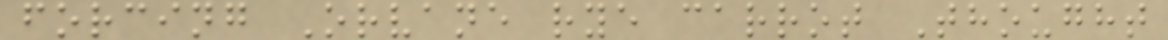forcing Orvane rye carrot Thought
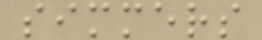simmers
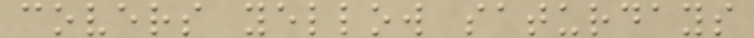covers yellow saturdays
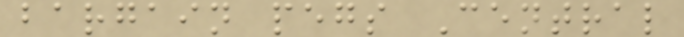bargain pegs Central
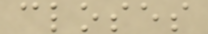closes
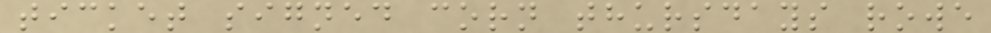ticket signed corn thursdays rowe
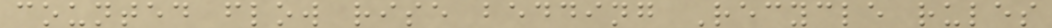counted flow rise bedding Recycle rules
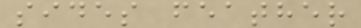sides feather
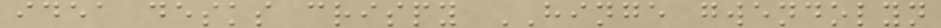idea desks crispy HINGE gwendolyn
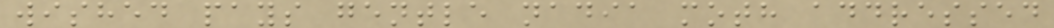wished pays gentle nadia moth addressed
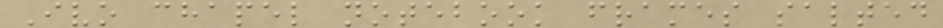Ivo chapel notebook frames salted
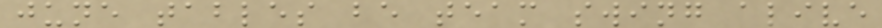june tables be team swing alive
